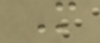M
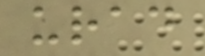urad
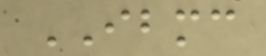IBMC
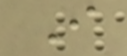I
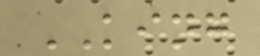KING
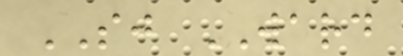SJ WARD
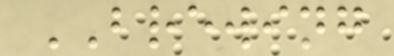BREWING
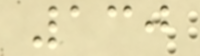130
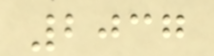2037
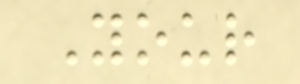Your
